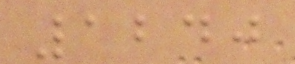1240
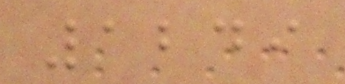1249
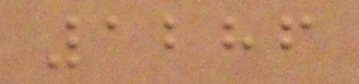1286
